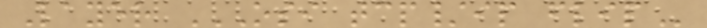Layer OSI TCP/IP FLIP
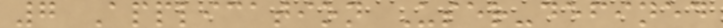7 Application User-defined
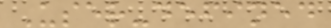User-defined
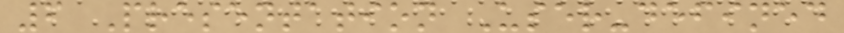6 Presentation User-defined
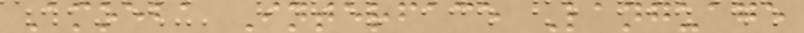Amoeba Interface Language
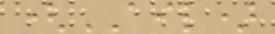(AIL)
